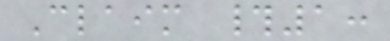Claim #1:
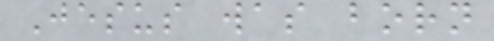Jesus was born
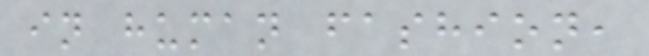in human fashion,
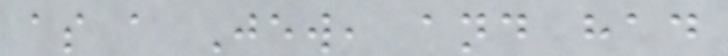as a Jew, and had
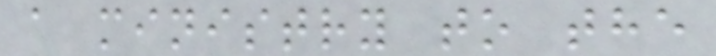a ministry to the
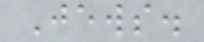Jews.
